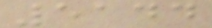5144
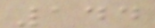144
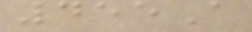455A
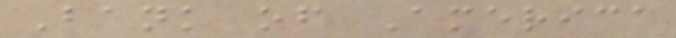Bank of America
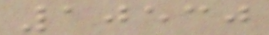10530
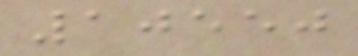10550
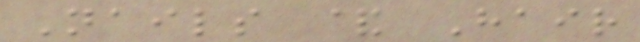Nails & Hair
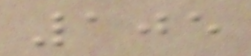105
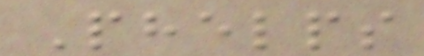Phelps
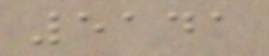5141
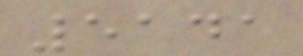5141
